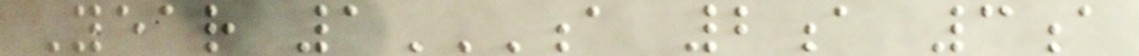Year 1A 2A 3A
